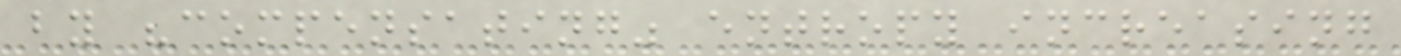by "compensating" entropy increasing
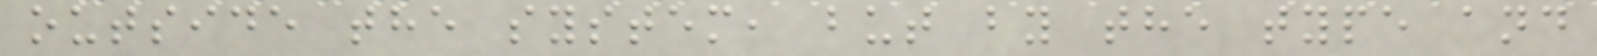outside the system, but by the type and
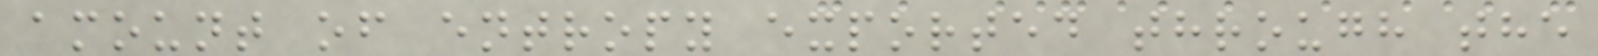amount of entropy exported through the
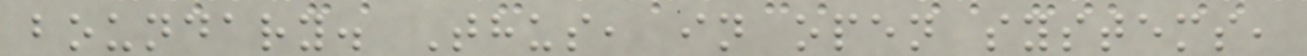boundary. Thus, in open systems,
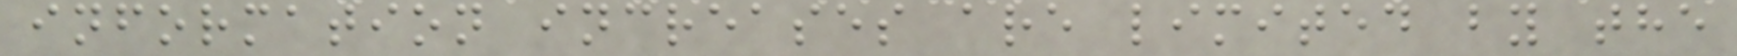information increases are limited by the
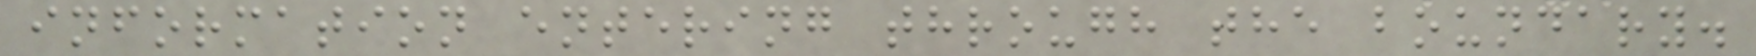information entering through the boundary.
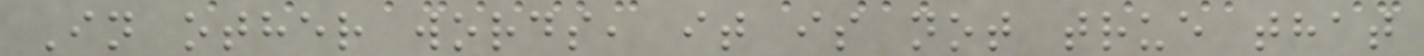In other words, it is not true that
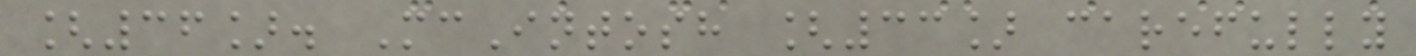[36]. McIntosh [33] carefully
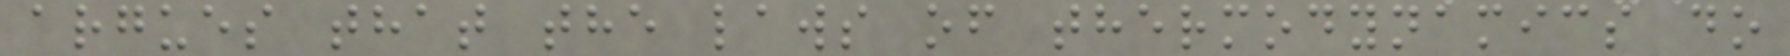argues that the laws of thermodynamics do
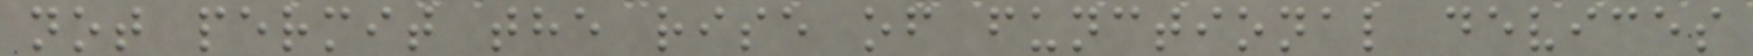not permit the rise of functional devices
